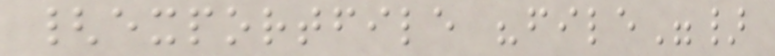{exportfile "file"}
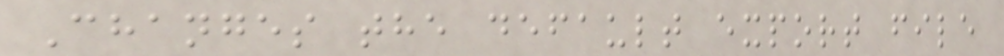Changes the default export file
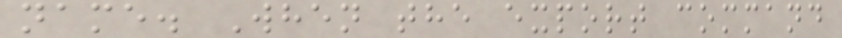name. When the export command
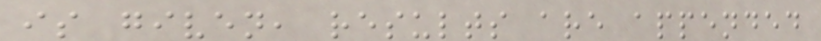is given, results are appended
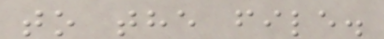to the file.
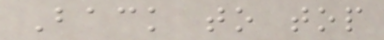Back to top
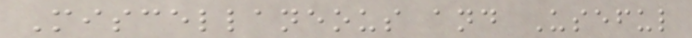Miscellaneous and Useful
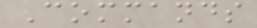Commands
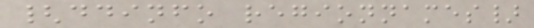{ddinfo regionnames}
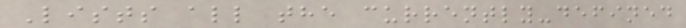Lists all the currently-defined
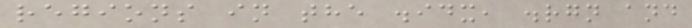regions in the .idx, .rgn and
